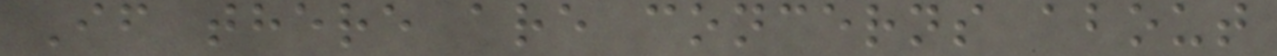If there are concerns about
